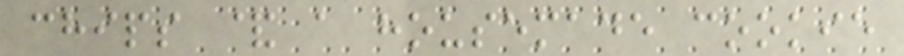chips & a housemade cookie
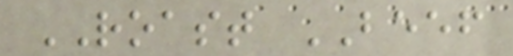ROAST BEEF
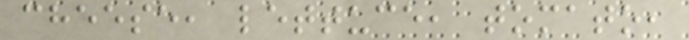cheese, lettuce, tomato,
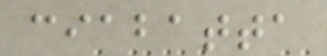ciabatta
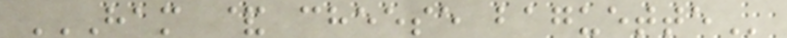HAM & CHEESE BAGUETTE
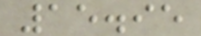15.95
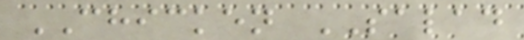CHICKEN SALAD
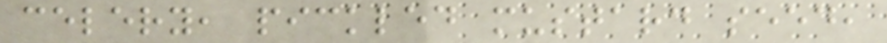celery, pickled mustard seed,
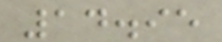14.95
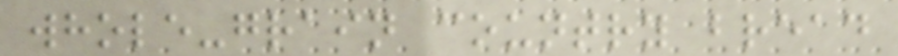whole-grain country bread
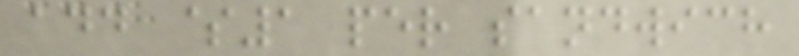add $1 per sandwich
